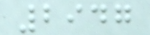2947
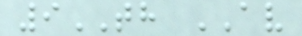9TH AV
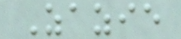Zazie
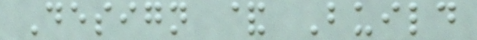Design & Build
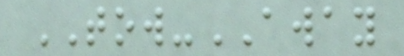TOW-AWAY
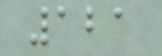121
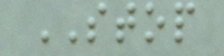STOP
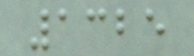1325
